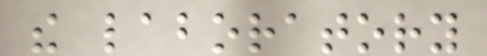the laboratory
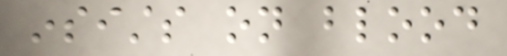insists on blood
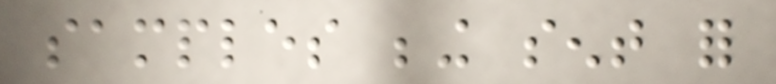samples being sent for
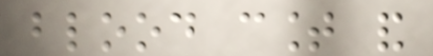blood count and
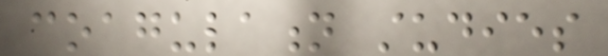coagulation studies
